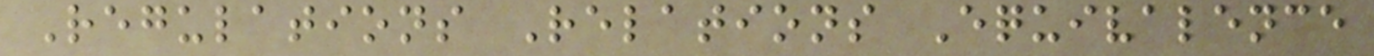Regulations Relations Equivalence
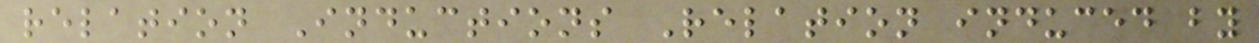relation Inductions Relation induced by
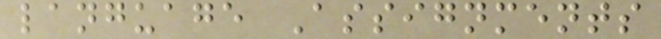language Assignments
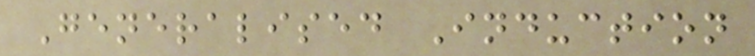Generalised Induction
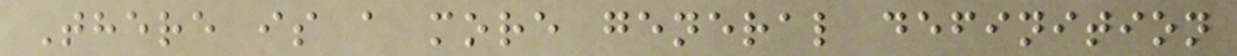There is a more general definition
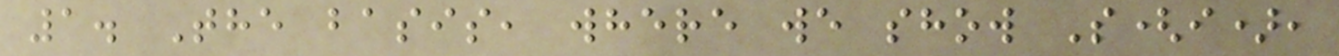1. The basis, where we show S(i),
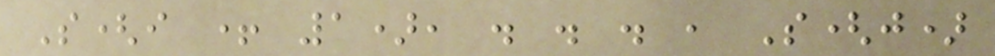S(i + 1), . . . , S(j)
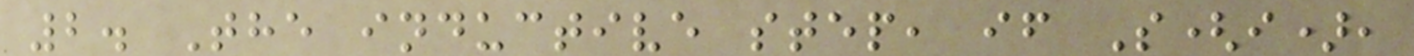2. The inductive step, if S(i),
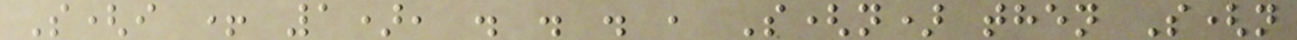S(i + 1), . . . , S(n) then S(n
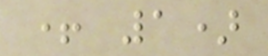+ 1)
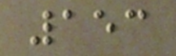153
